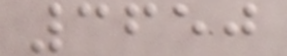3650
